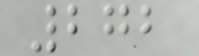272
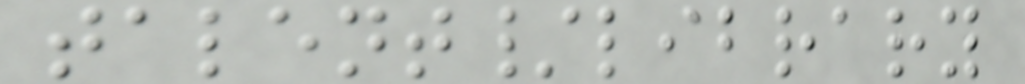talent/library
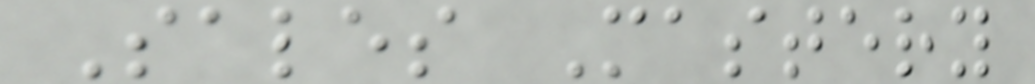Sales Mastery
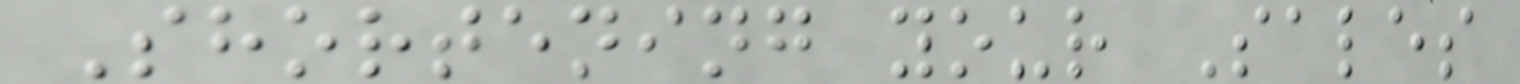Shortening your Sales
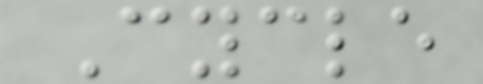Cycle
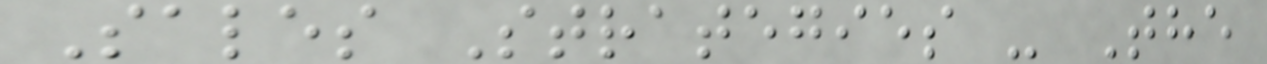Sales Strategies - The
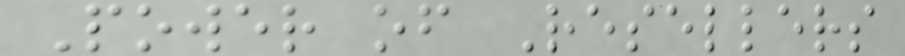Power of Resellers
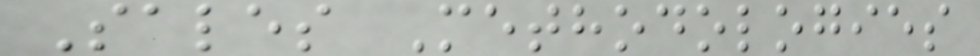Sales Methodologies
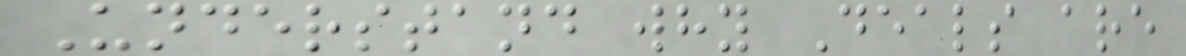Understand why Deals are
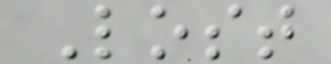Lost
